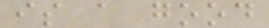is a good
